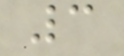3
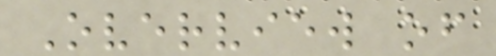Overview of
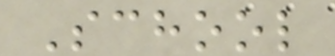School
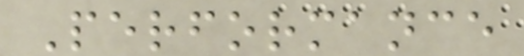Performance
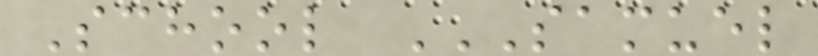School SAMUEL
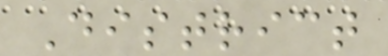District
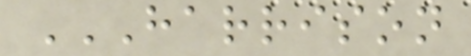HARRISON
